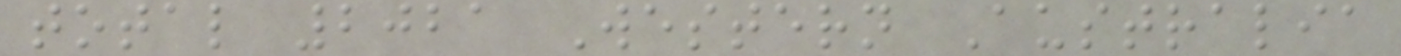total 2021 Western Australia
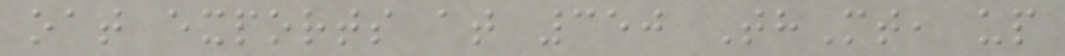oat exports at 350 ThMt, up
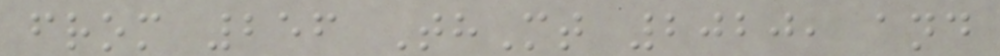from 256 ThMt 2020, and
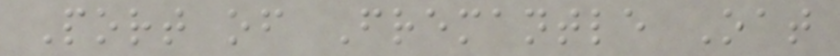Port of Fremantle Oat
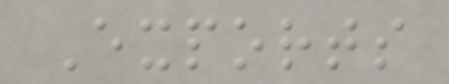Exports
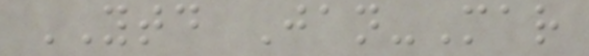YTD Jan-Mar
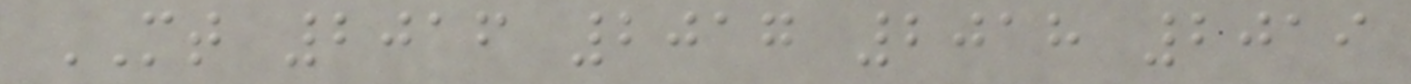MT 2016 2017 2018 2019
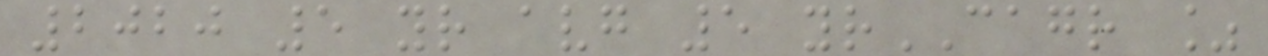2020 5 yr avg 5 yrCAGR %
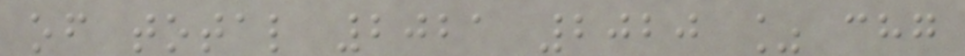of total 2021 2020 % chg
